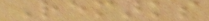Remarks
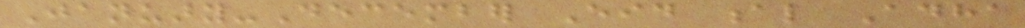January-December Eid al Adha
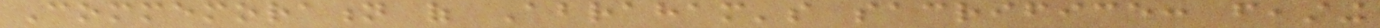Commemoration of Abraham's sacrifice: feasting
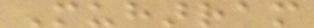Muharram
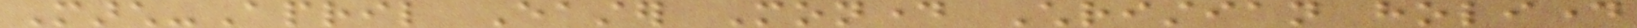March-April Easter Monday Christian holiday
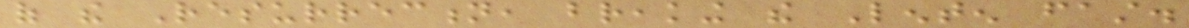of the Resurrection, breaking the Lenten fast.
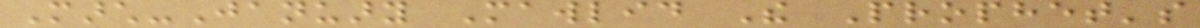March-January Mawlid The Prophet's
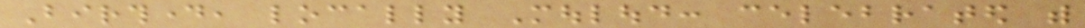Birthday, locally Mouloud: celebrated with
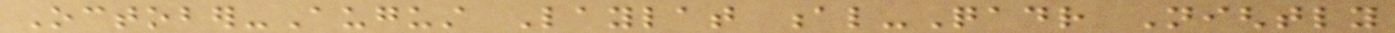October-August Laylat al-Qadr Nightly
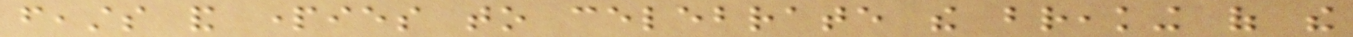feasts and parties to celebrate the breaking of the
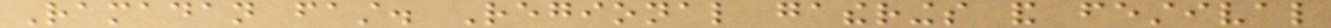Ramadan fast. Regional gatherings and festival
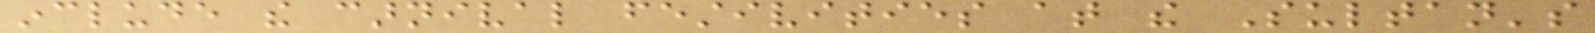include the carnival festivities at the Sultan's
